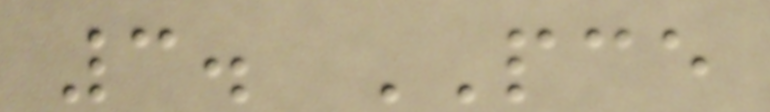3. PCE
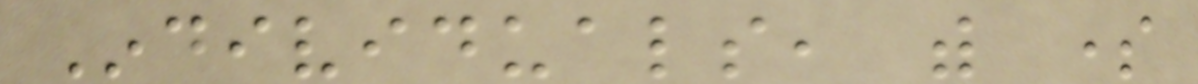Individuals, with some
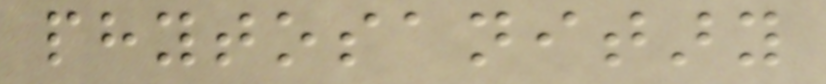phytosanitary
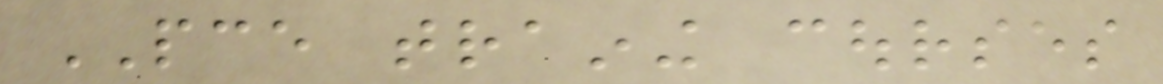PCE training courses
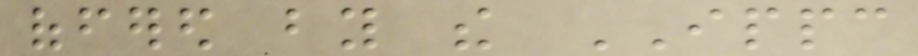offered by the IPPC
